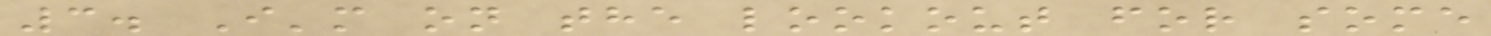3. I'm on the lookout for some
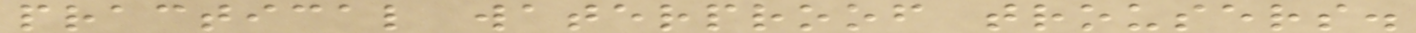practical waterproof trousers.
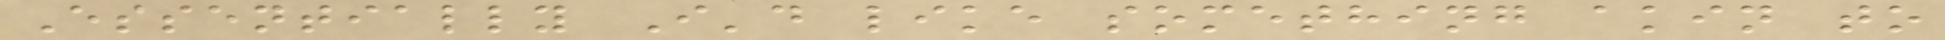Essentially I'd like something akin to
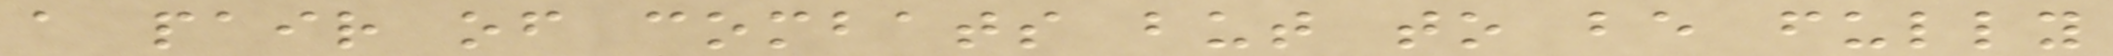a pair of combats but to be fully
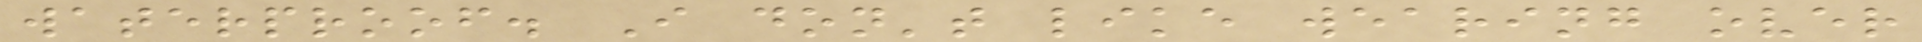waterproof. I don't like wearing over
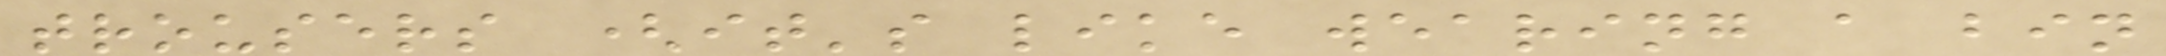trousers (it's like wearing a bin
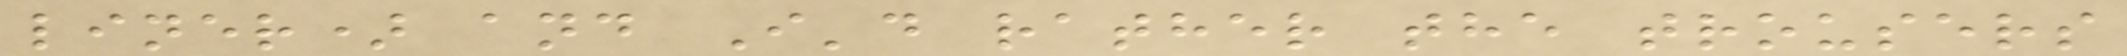liner) and I'd rather the trousers
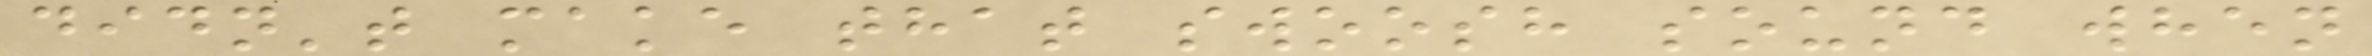didn't make that swoosh sound when
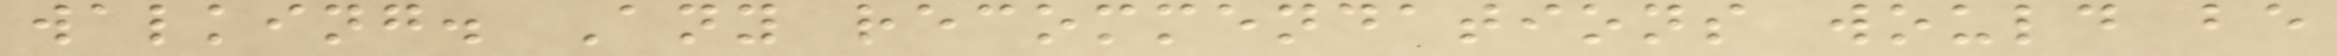walking. Any recommendations would be
